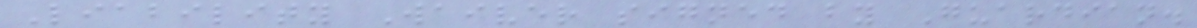Liability Waiver signed by Guardian.
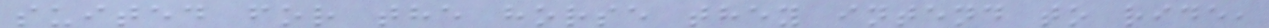suited for the horse they intend to ride,
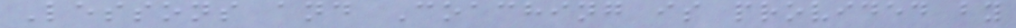Lessons and Coaching is provided by
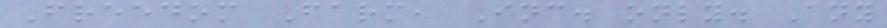Freedom Farm, Inc. only. Any
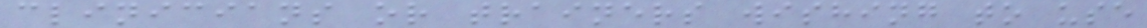clinicians or trainers wishing to use
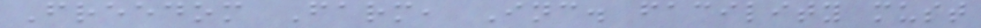Freedom Farm, Inc. facility must
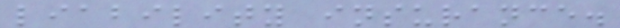liability insurance.
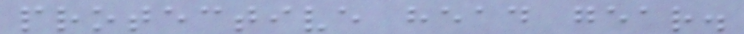protective head gear.
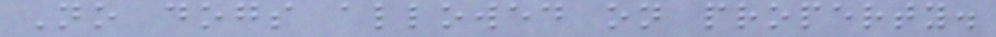No dogs allowed on property.
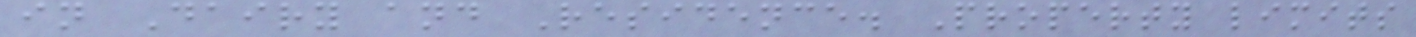in Dairy and Residence. Property limits
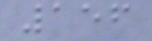156
